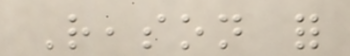Reason for
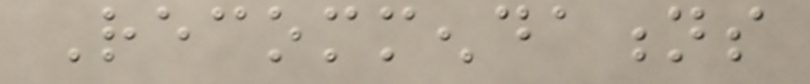Recommendations
